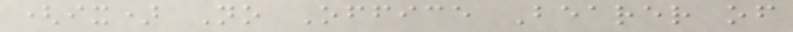(ix) No Office Bearer of
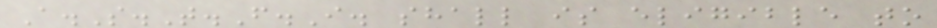A.S.T.F.I. shall is eligible to
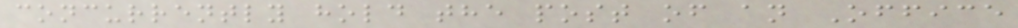concurrently hold the post of an Office
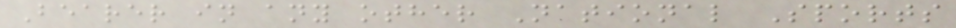Bearer in any other National Sports
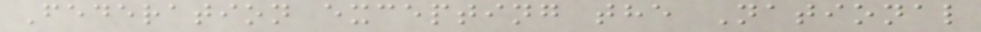Federation excepting the National
